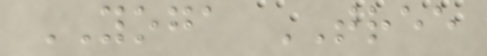YOGA TREE
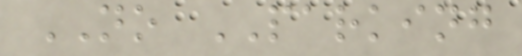NO PARKING
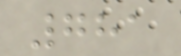781
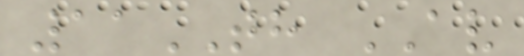11TH AV
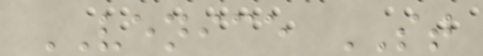VENICE ST
